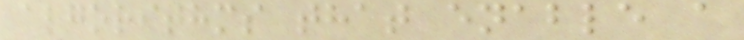algorithms that enable a
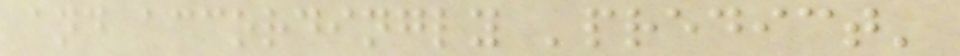and accordingly 'predict'
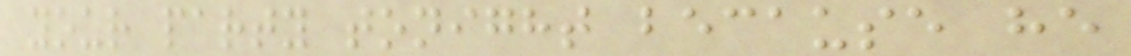your party tonight because he
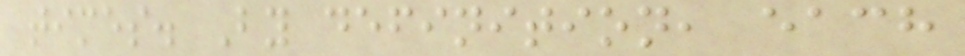times. By definition, each
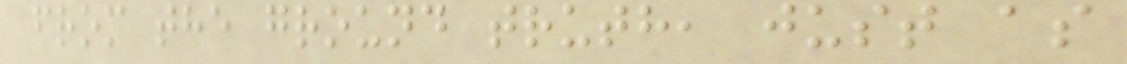from the ground truth, just as
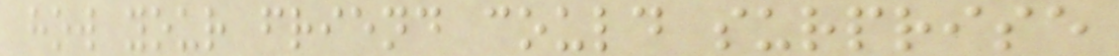how your friend could surprise
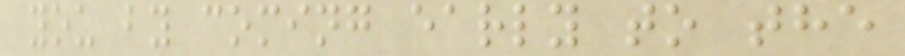you by coming early to the
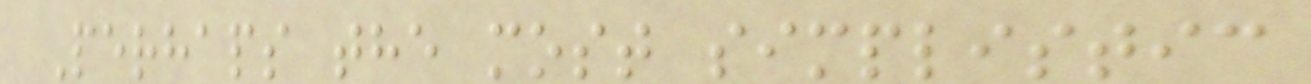Perhaps the most simplistic
